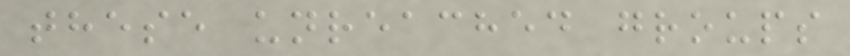these unreached groups
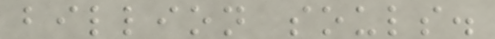billion souls.
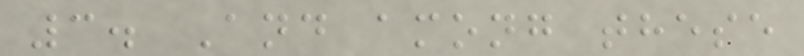3. And among these
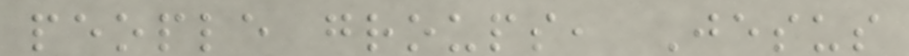people groups, Jesus
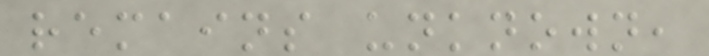remains unknown,
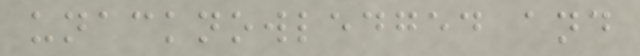unacknowledged and
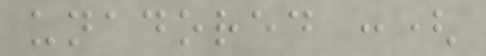unadored :(
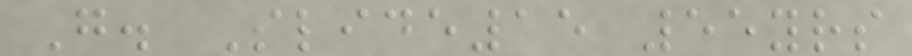G. Slide15 55yrs
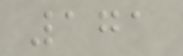171
